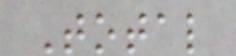Total
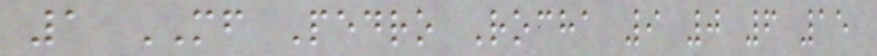1 MF Pedro Rocha 9 0 6 15
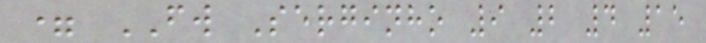= FW Serginho 9 2 4 15
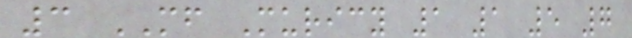3 MF Muricy 1 1 5 7
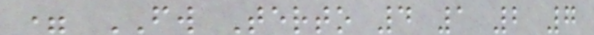= FW Terto 4 1 2 7
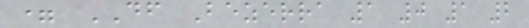= DF Bezerra 1 0 1 2
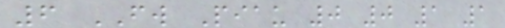6 FW Piau 0 0 1 1
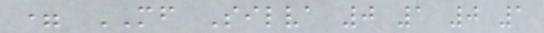= MF Silva 0 1 0 1
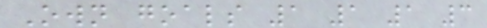Own goals 1 1 1 3
